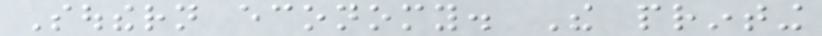Southern economy. The printing
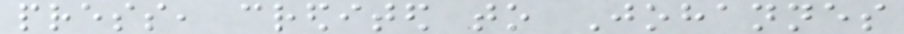press, credited to Johannes
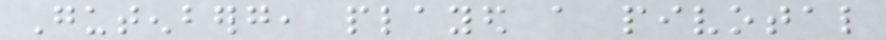Gutenberg, played a pivotal
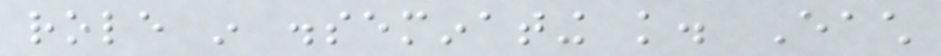role in disseminating knowledge. Each
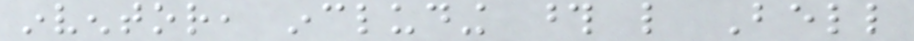inventor, including those like Bell
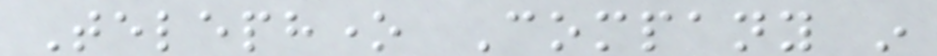Telephone Company in
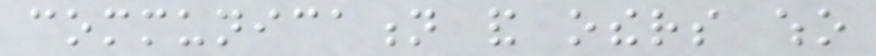communication and others who
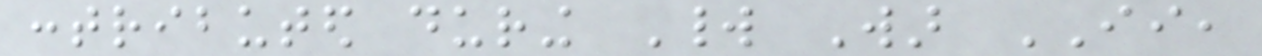contributed during World War II,
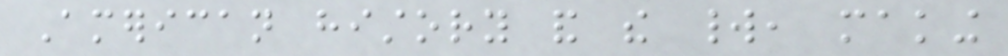American history and the world, making
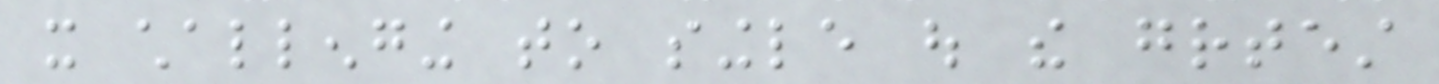it challenging to single out the greatest
